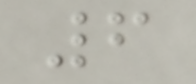6
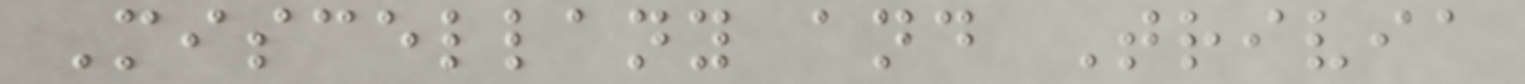Miscellany and Trivia
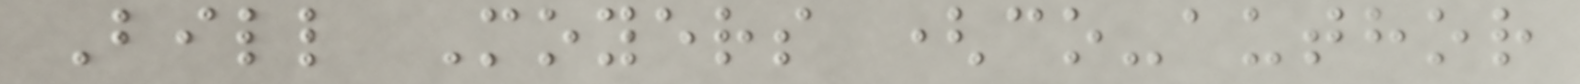Bill Moyers (co-author
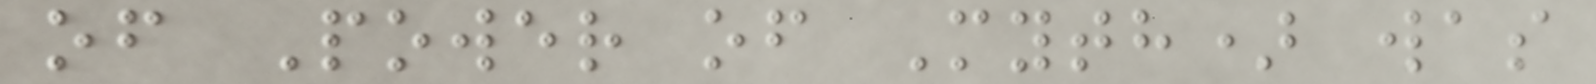of Power of Myth) was
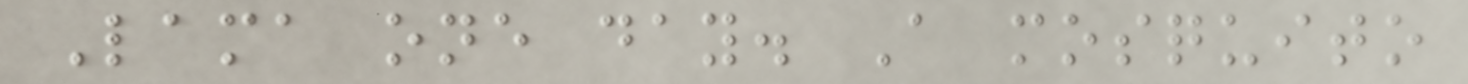Lama one day. A mosquito
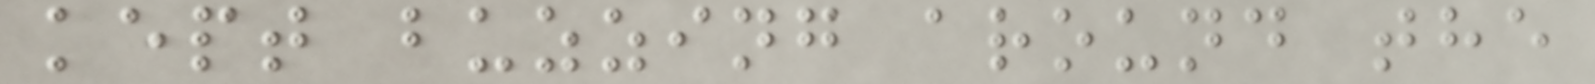kept buzzing around the
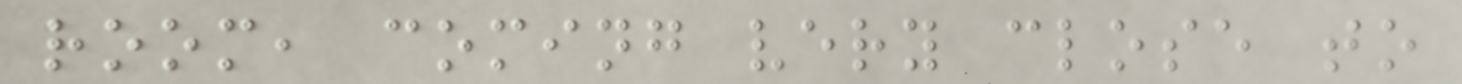room, coming very close to
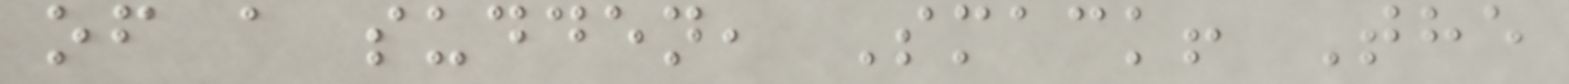of a sudden, Smack! The
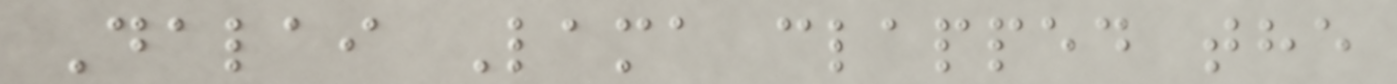Dalai Lama clapped the
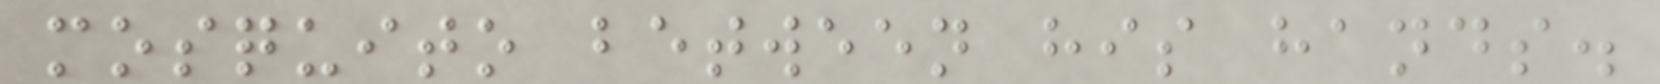mosquito between his hands.
